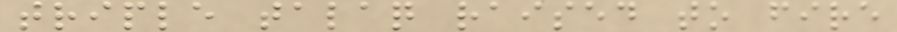triple talaq raised to fire
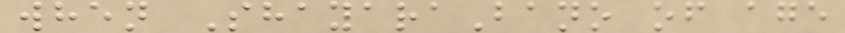when ShayaraBano of age
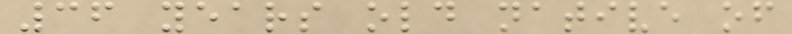36 years old native of
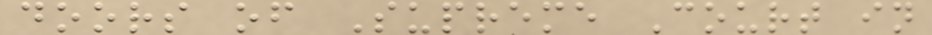doors of Supreme Court in
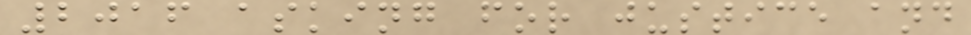2016 asking for justice and
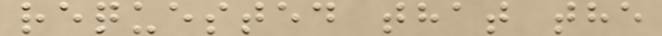requested that the
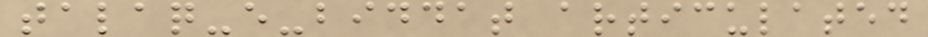talaq-e-biddat articulated
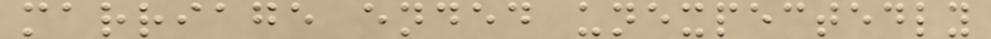marriage ended unexpectedly
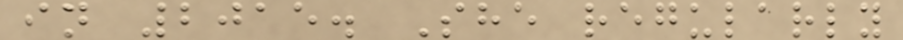in 2015. She regularly
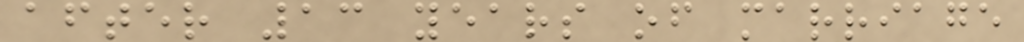after 13 years of marriage
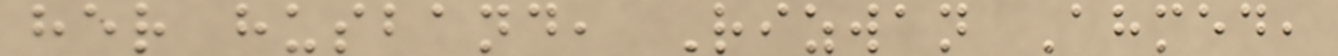her husband, Rizwan Ahmed,
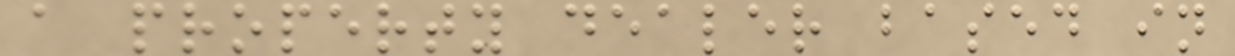a property dealer based in
